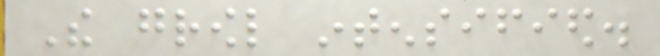The growl intensified.
